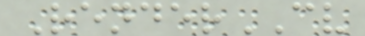RenderCV
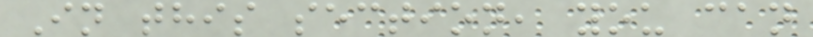In this section, you can
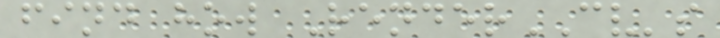find how RenderCV's
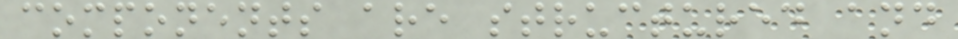components are structured and
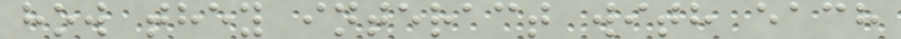how they interact with each
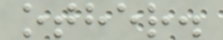other.
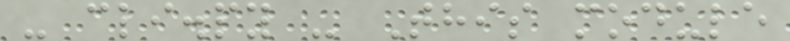- cli.py - This module
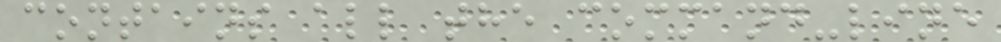contains all the command-line
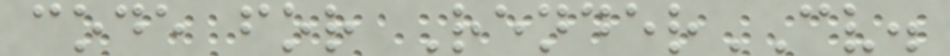code for RenderCV.
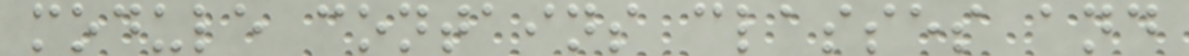module contains classes and
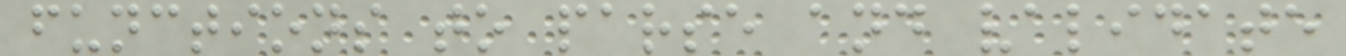functions to parse and validate
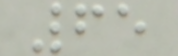65
